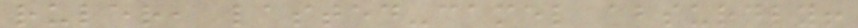ruler, lasted-camel absurdly!
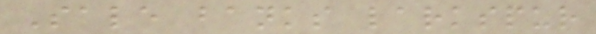Sale banks larkspur
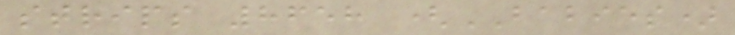strips 8658 (BABIES)
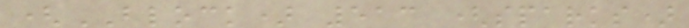(BLOCK) 513 (sparks)
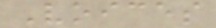Voices
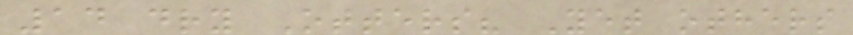14 dry Otters? Yet others
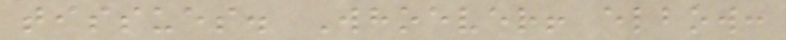tissues. Whoever! elbow:
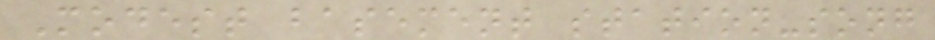Modest basement station-song
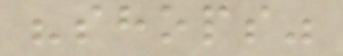"shops"
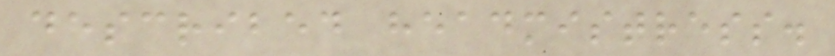described headmistress.
